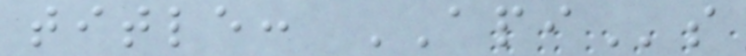title: APIs
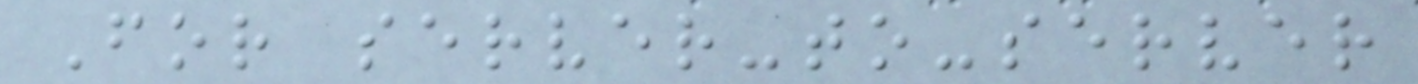For server-to-server
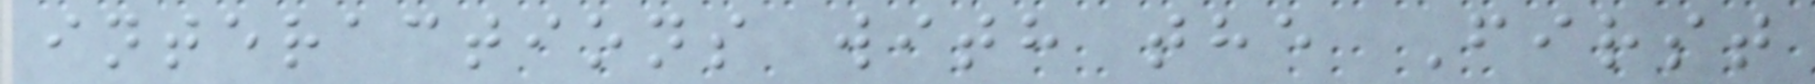interactions with the First
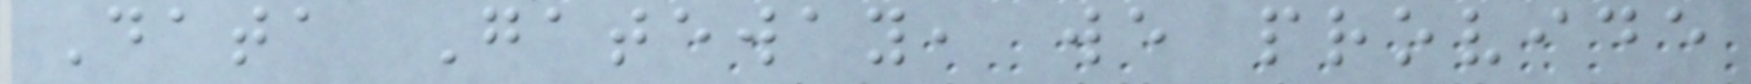Data Gateway, we provide
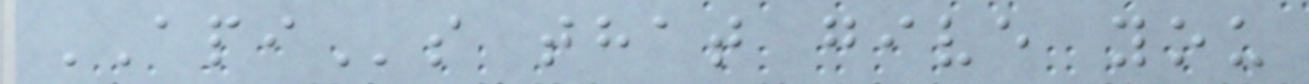APIs that give you
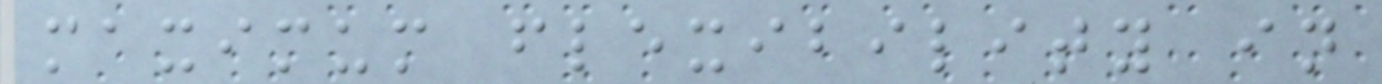maximum flexibility in
